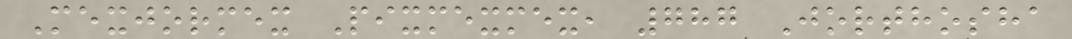Mexjormex Pixmexmex, 787 Jorthosha
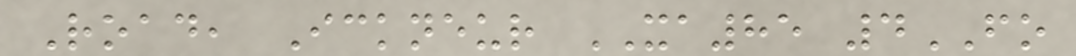Road, Ickneur XA85 4FO
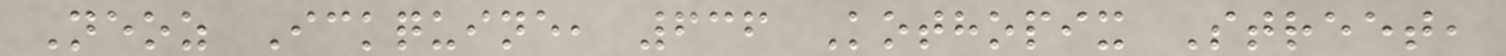Neoz Ickquine, 636 Kothopix Street,
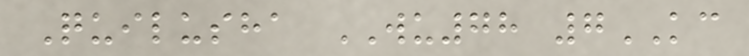Quilusha WU78 7KC
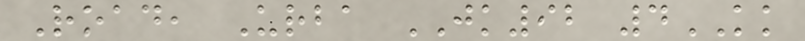Road, Urba JK92 4KK
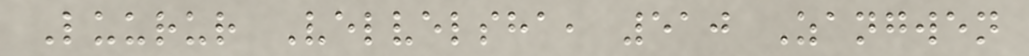Luurur Velvelsha, 510 Zangwen
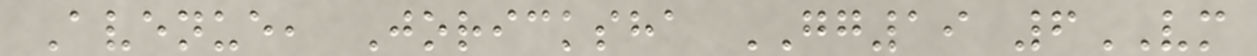Avenue, Joricksha GG19 6VM
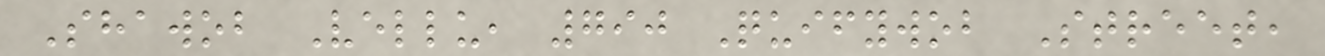Shawob Vellu, 790 Quifywob Street,
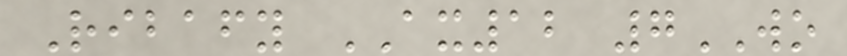Ribafy AX12 7WO
